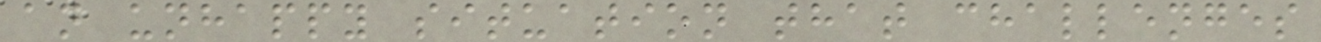an unhappy situation that challenges
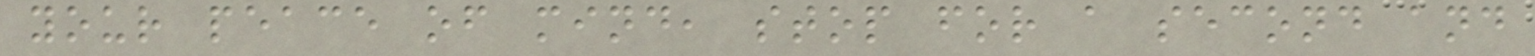your peace of mind, stop for a second and
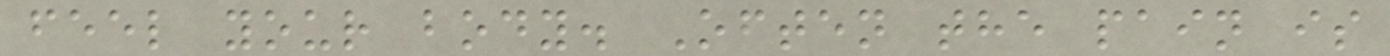feel your body. Often the pain is
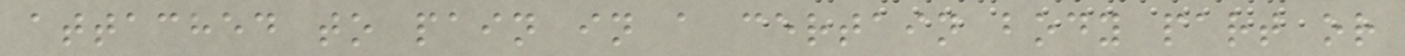attached to pain in a certain body part or
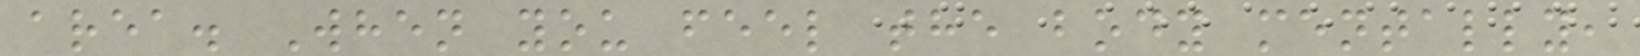area. When you feel the body mentally,
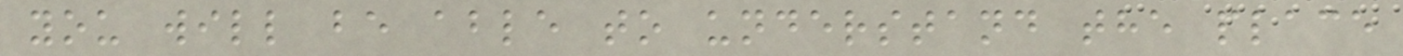you will be able to understand the place
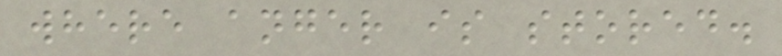where anger is stored.
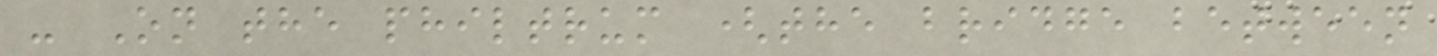- On the philtrum (the bridge between
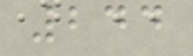244
